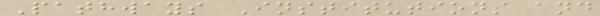Pathways Institutions and
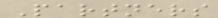Partners
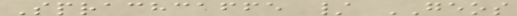Sprachcaffe / GEOS
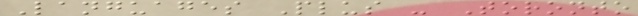Languages Plus - Toronto
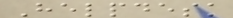Helpdesk
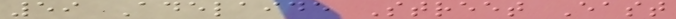59 Adelaide Street East
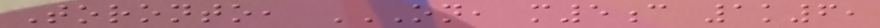Toronto, ON, M5C 1K6,
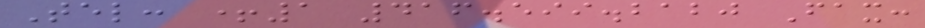Tel: +1 416.599.2120 Fax:
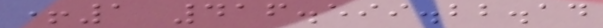+1 416.599.22.14
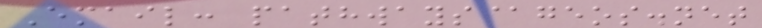Email: pathways@geos.net
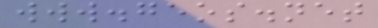www.geos.net
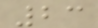23
